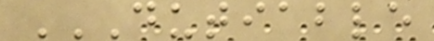DUTIABLE
